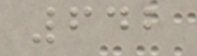642
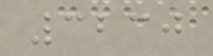3230
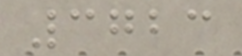3723
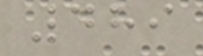489
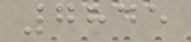7845
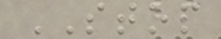STOP
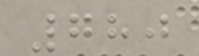780
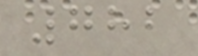782
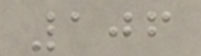106
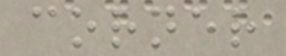corner
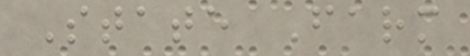State Farm
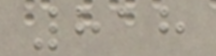818
